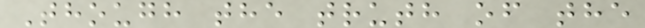Though the truth of the
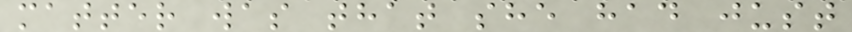matter was that she had just
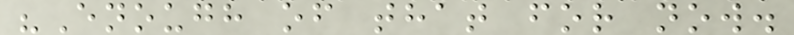"Enough of that for now.
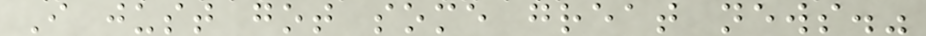I just got some great news."
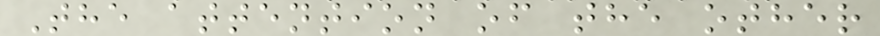The attention of the other
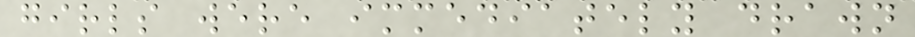girls were immediately drawn
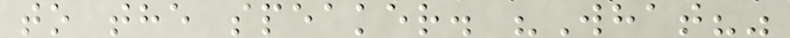to the speaker. "What?"
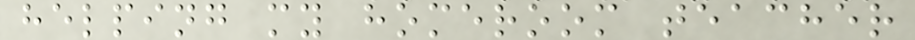helping my homeroom teacher
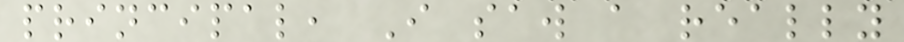principal, I saw a really
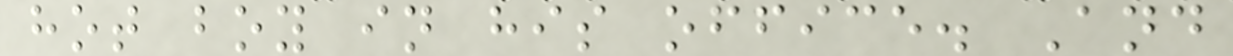hot boy in his office. And
